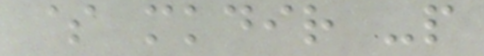$ mkdir -p
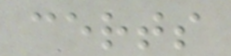certs
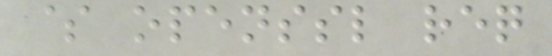$ openssl req
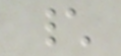\
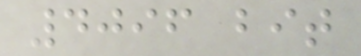4096 bit
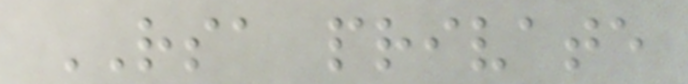RSA private
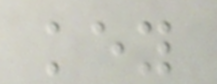key
